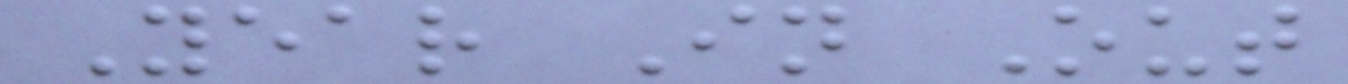Year In Out
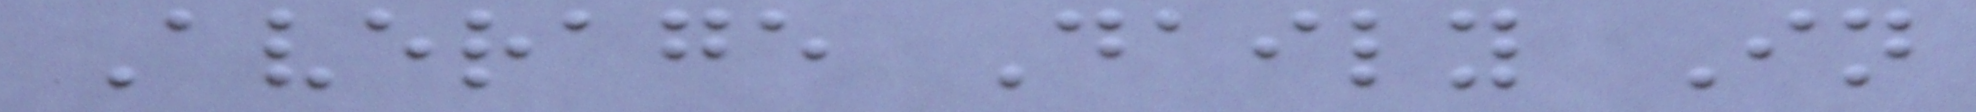Average Daily In
